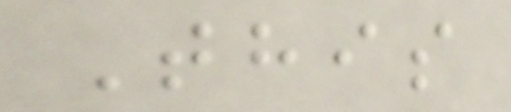This
